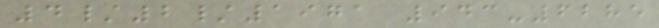4/2/1971 943-6285
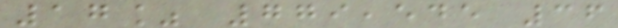17% 779,545 36
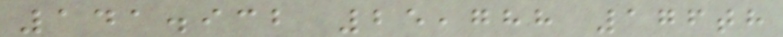141.932 25,788 176th
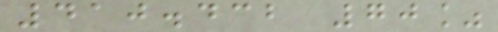410.432 70%
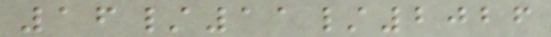16/11/2026
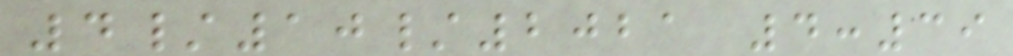4/10/2021 4:39
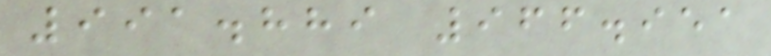991.889 966.951
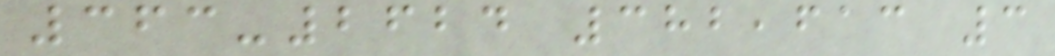363-2624 382,613 3
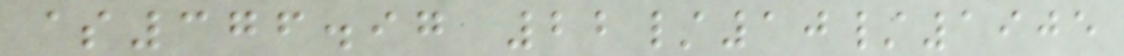$376.97 22/10/1905
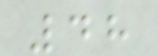48
